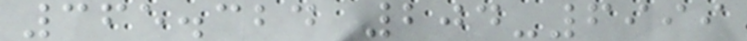365.324 204-6999
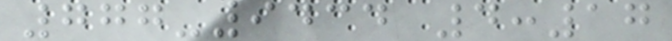777-9434 4:17
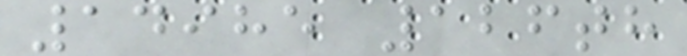14985 126th
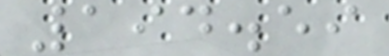194.59
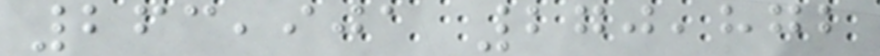263,901 270,872
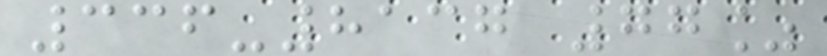336-8137 77%
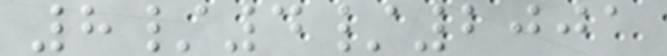8/4/2001
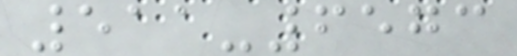511-6573
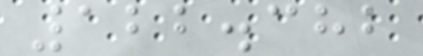122.382
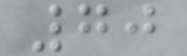70
